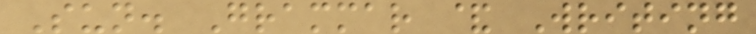Sun. Grammar & Writing
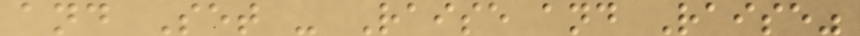and Set - Raise and Raise"
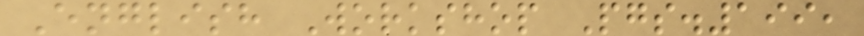English Workshop Pgs.199,
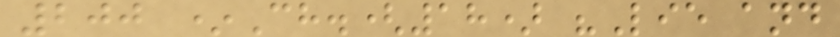200 *Ch.(18) "Lie and
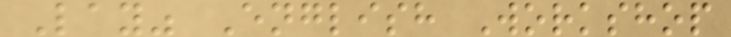Lay" English Workshop
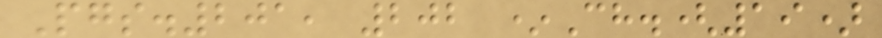Pgs.201, 202 *Ch.(19)
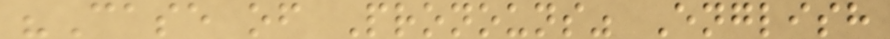"Case of Pronouns" English
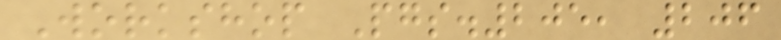Workshop Pgs.205, 206
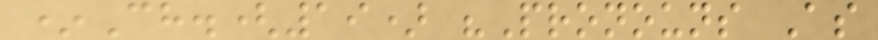*Ch.(19) "Pronouns As
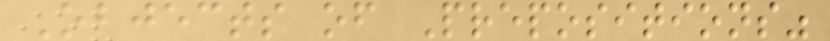Objects of Prepositions"
